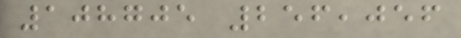108705 256,056
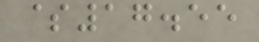$17.55
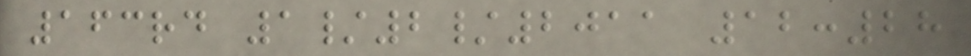163rd 1/2/2011 12:28
